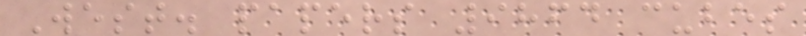West. papers 9864 cubes
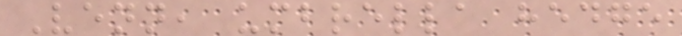Venn, umbrella hedge
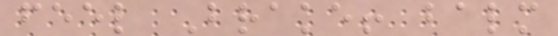feel Brake! balm
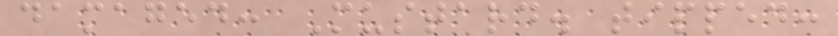damaged: Mustard. tipped:
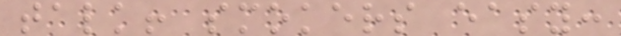talk! smokers easy:
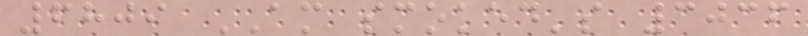6809 AM smoked's 3036
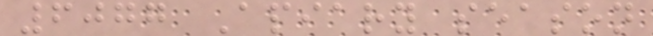6077 Apiary season
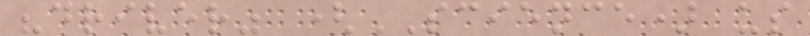"driver" (SCIENCE) us
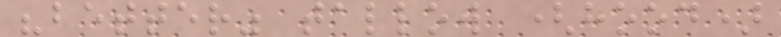"better" tallow (hood)
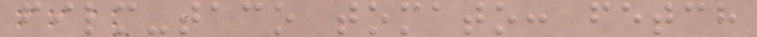film-taco tomato: fetch
